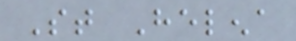St Helena
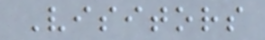Visitors
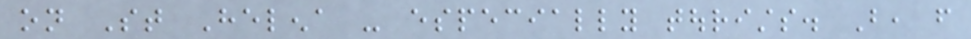on St Helena - especially tourists. But, from
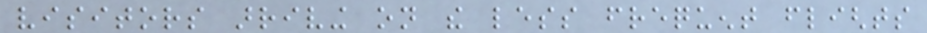visitors arriving on the less frequent flights
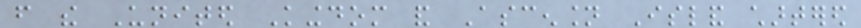from the United Kingdom and Ascension Island chartered
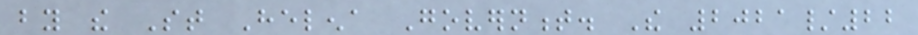by the St Helena Government. The 2021/22
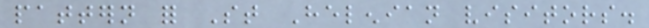pattern for St Helenian visitors.
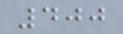400
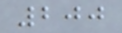200
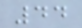44
